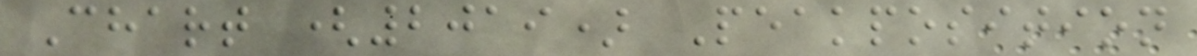Chart (2019) Peakposition
